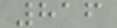816
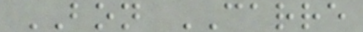BON CARRE
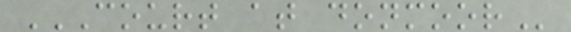COURT AT DONMOOR
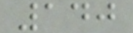140
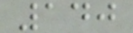140
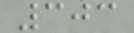303
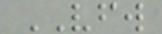VFW
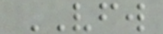VFW
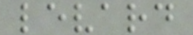levard
